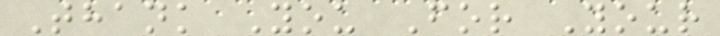Thank You For Your
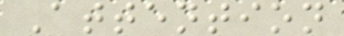Attention
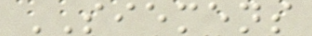SIEMENS
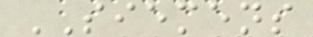SIEMENS
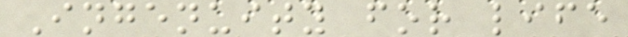Ingenuity for life
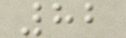82
